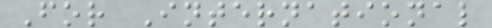For International
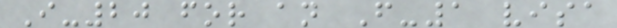I-20 for an F-1 visa
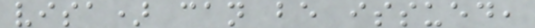visa) can be issued,
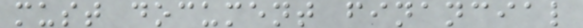must document financial
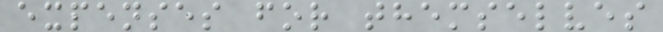expenses for themselves
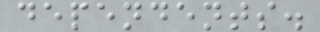dependents.
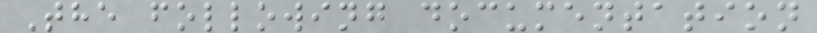The following documentation
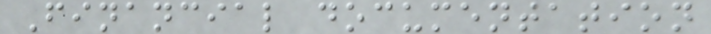Financial documentation
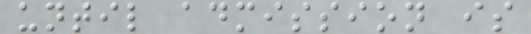until admission is
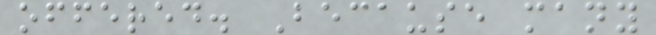offered. Because many
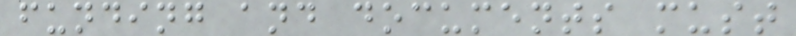funding and documents must
